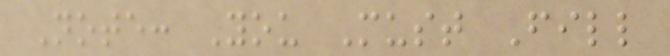Note: You Must Fill
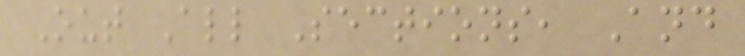Out All Sections, And
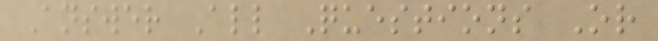Answer All Questions Or
